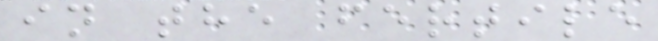in the fertile
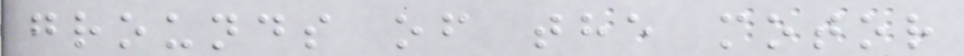grounds of the motor
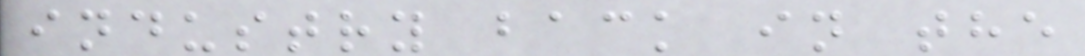industry back in the
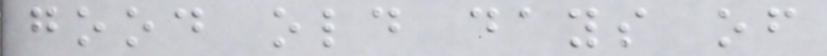good old days of
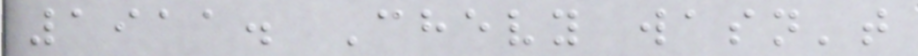1911. Chevy wasn't
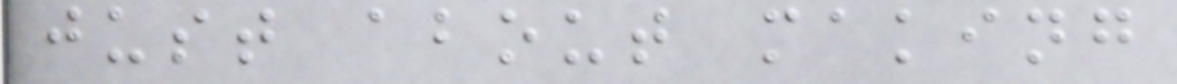just about making
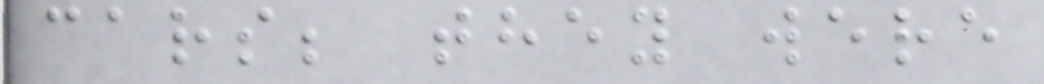cars; they were
